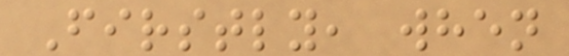Firstly, when
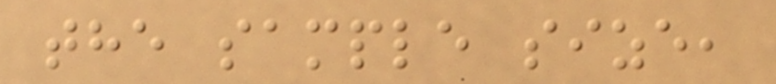the sample size,
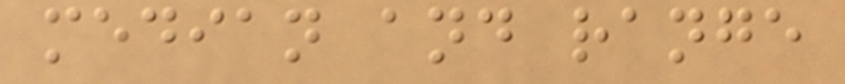median and range
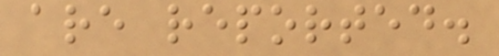are reported.
